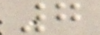7
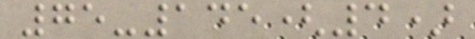75-145(4)
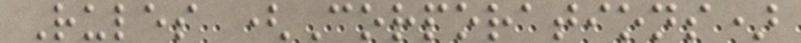Rules (Corporations)
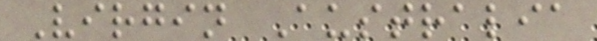Virgin Australia
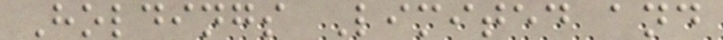Holdings Limited and
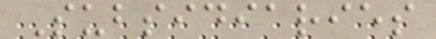Subsidiaries
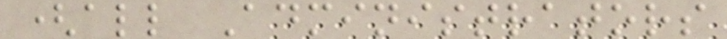(all Administrators
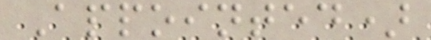Appointed)
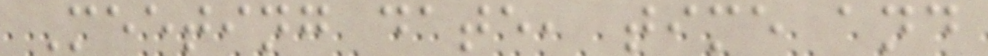Meeting date, time and
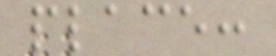place:
